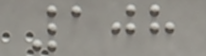108
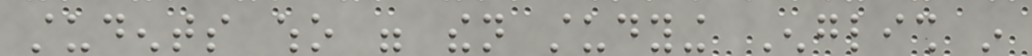students who were then studying English in
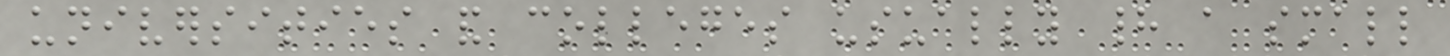universities and colleges usually had a small
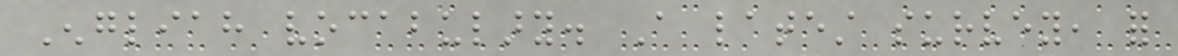Engliah vocabulary. A latest survey, for
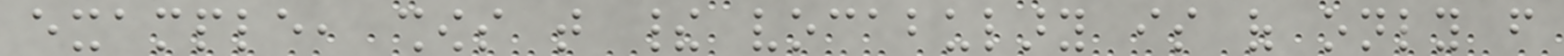example, shows that their vocabulary is of only from
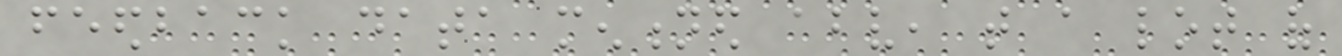feedback data mentioned above, that a lot of
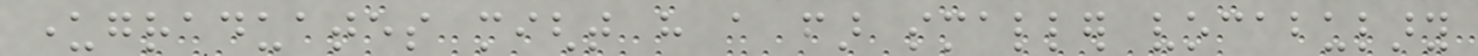undergraduates might have a far smaller vocabulary
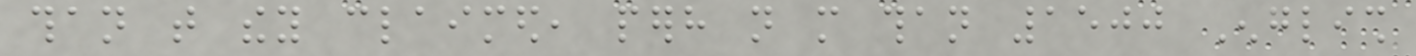than that they claimed, perhaps not more than 1500 English
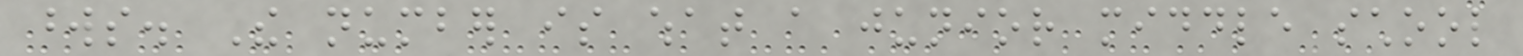words. The number is what a junior middle school
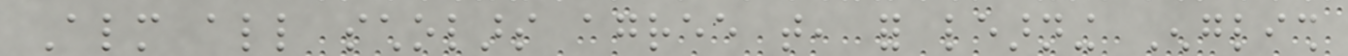Almost all scholars agree that, for learning English
